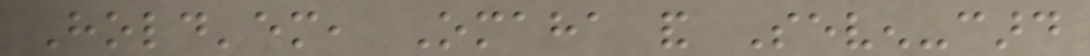Hold'em, Omaha and Seven-card
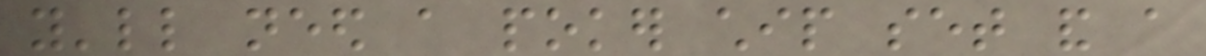you'll need a poker chip set and a
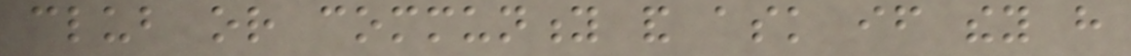club or community and ask if they have
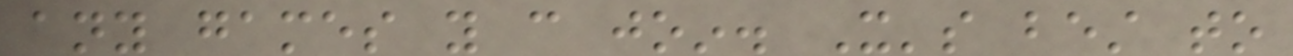any games you can join. It's best to
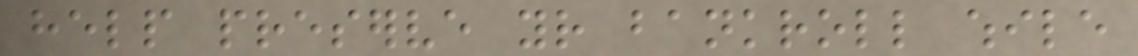help preserve your bankroll while
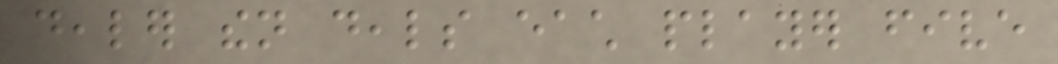dealer then deals each player five
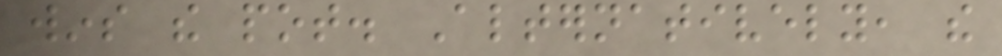wins the pot. Alternatively, the
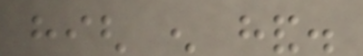high enough hand.
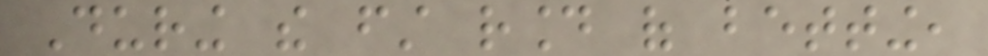During the first round of betting,
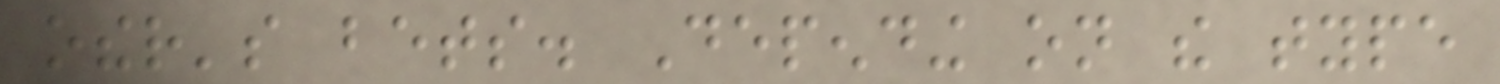other's bets. Depending on the type
